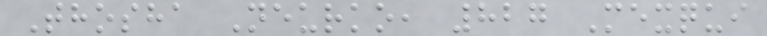Thosha Neurko, 827 Mexqui
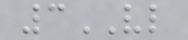3VL
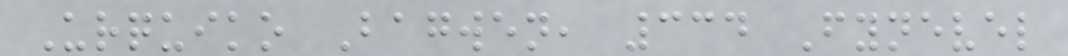Urquiko Bagwen, 334 Fynevel
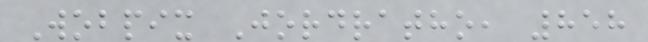Wobpix Jordratho, 858
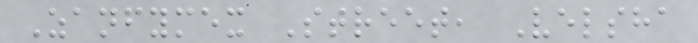Zanfymex Street, Velsha
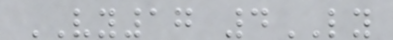VY17 4LY
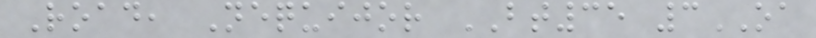Road, Nequijor BT35 3OA
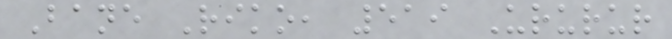Bane Riko, 519 Ururur
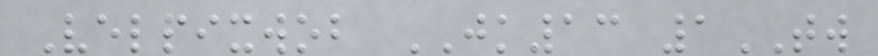Velpixwob JK13 1TW
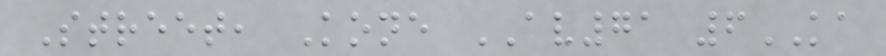Street, Kone AV71 6KA
